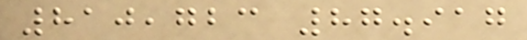810,723 87.917
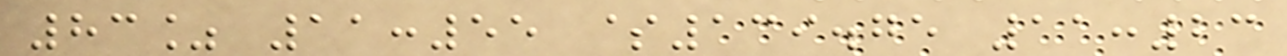83% 11:55 $139.75 11:23
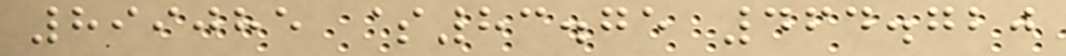899085 $83.75 464.720
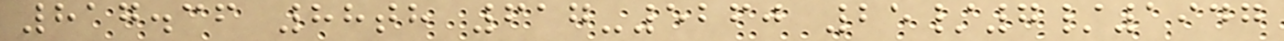817.36 88th 617-5260 25/7/1947
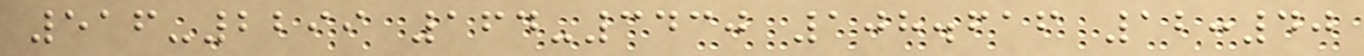516-2299 164-3430 108.616 12:40
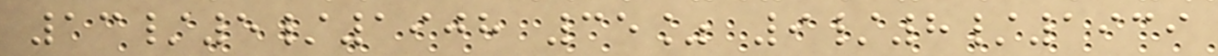13/5/1908 35% 9/8/1939
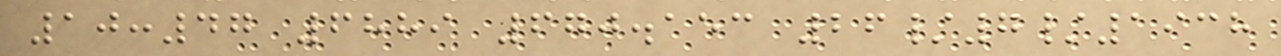10:47 6889 670.153 26/7/1938
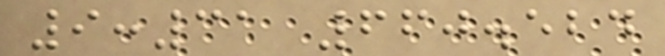9:31 660.524
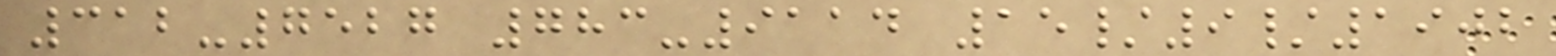312-7527 783-9114 15/9/1902
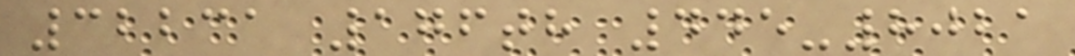32231 176th 445-8021
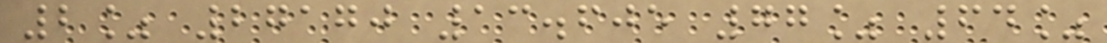2% 27170 13.605 77% 64%
